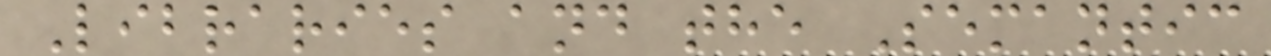Libraries and the Semantic
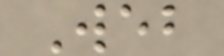Web
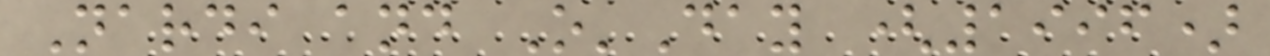Nardi and O'Day (1996)
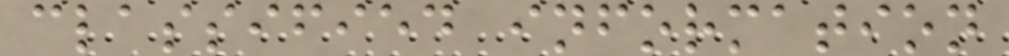classified information
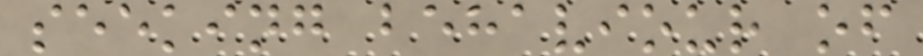seeking behaviour of
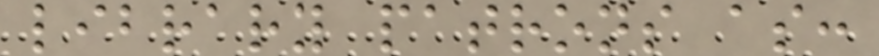library patrons as:
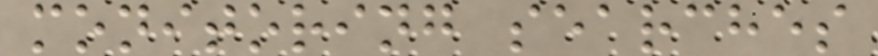monitoring searches
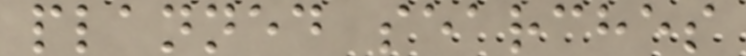planned searches
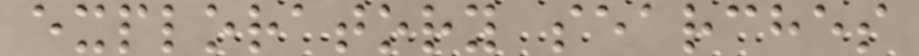exploratory searches
